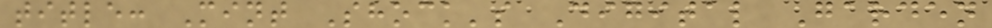title: Mint Shock's Digital Garden
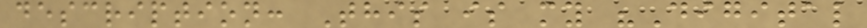description: This is my "Digital
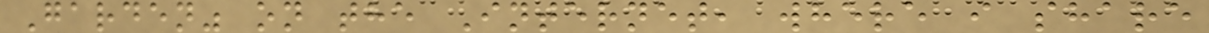Garden" on the Internet, where i share
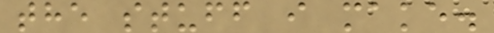the stuff i make.
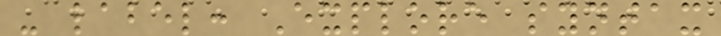- label: Explore syntax
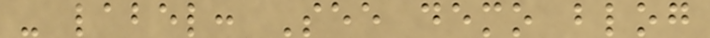- label: See demo blog
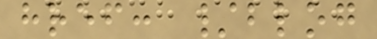href: /blog
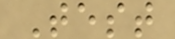Test
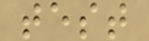test
